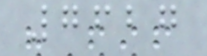7627
